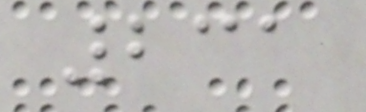231
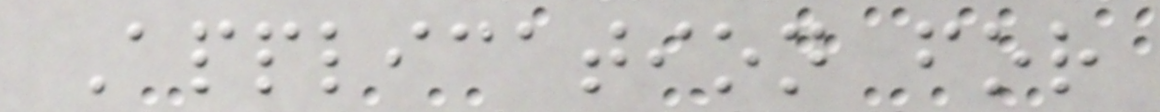Application for
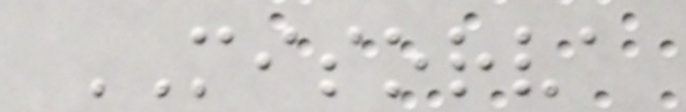MISORVA
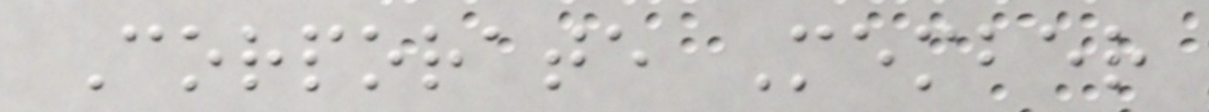Corporate Member
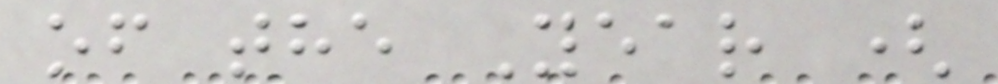of the Year (
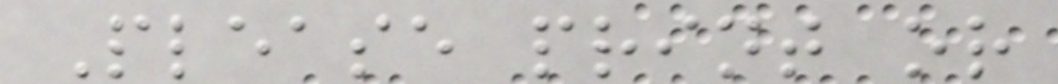Please print or
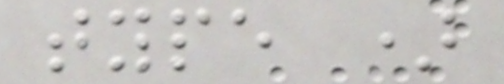type )
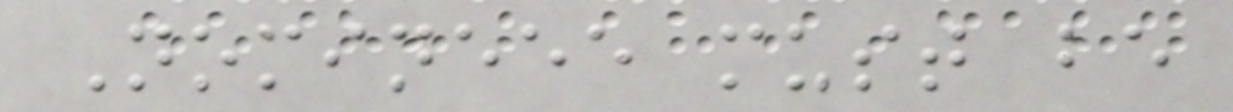Nomineee must be
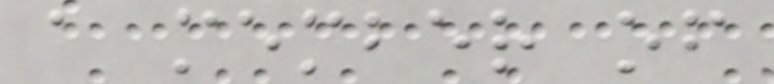a member of
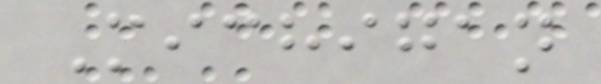Michigan
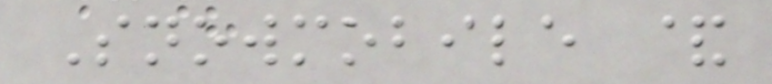Snowmobile &
